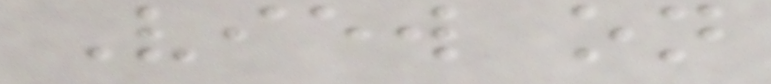View on
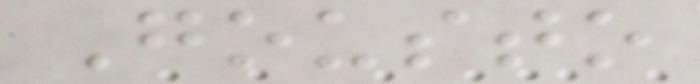Gousto
